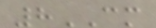8CM
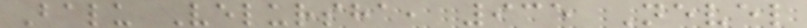Balu Velursha, 935 Nevel
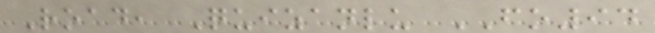Road, Quizanlu FO94
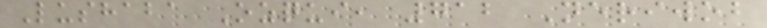Lushaba Ozqui, 712 Neriwob
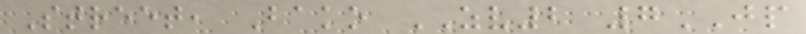Street, Bako ZV2 7JP
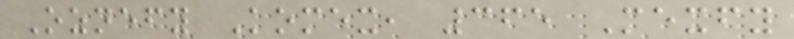Oznefy Komex, 365 Mexfy
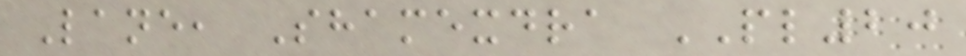Lane, Shamexdra PL20
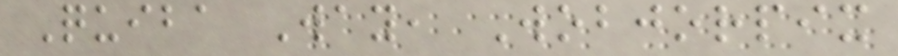Quiba Way, Wobjorpix
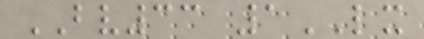BV33 1LX
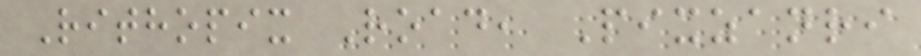Rithopix Road, Pixzanri
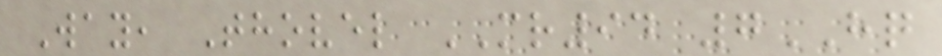Way, Thovel MR94 7HQ
